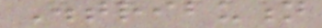Distribution
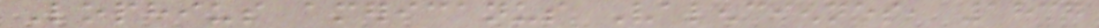Lophius americanus Valenciennes, 1837
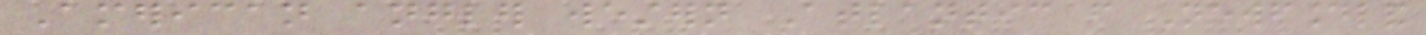American angler western Atlantic from Newfoundland
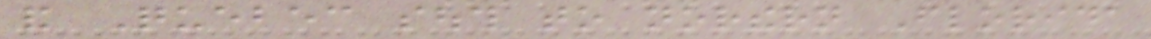and Quebec south to northern Florida
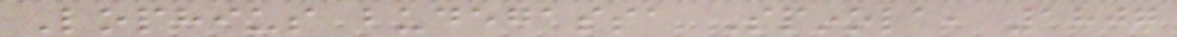Lophius budegassa Spinola, 1807
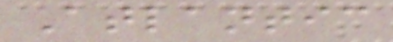Atlantic
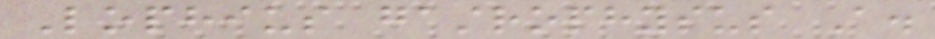Lophius gastrophysus A.
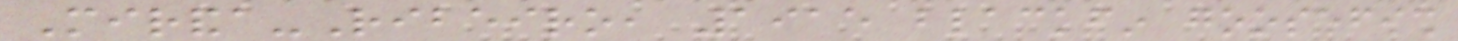Miranda-Ribeiro, 1915 blackfin goosefish
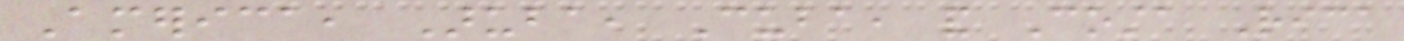America, Aruba, Cuba, and Costa Rica
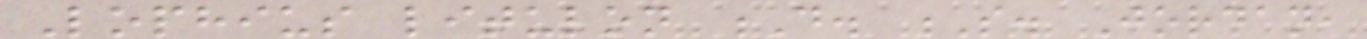Lophius litulon D. S. Jordan,
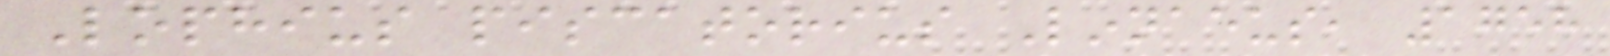Lophius piscatorius Linnaeus, 1758
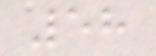58
